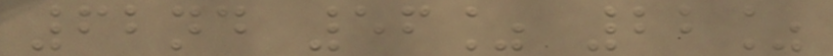62nd 56% 22%
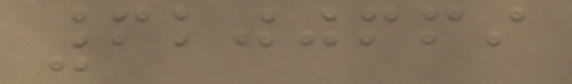6200669
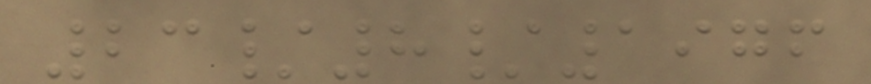23/8/1976
